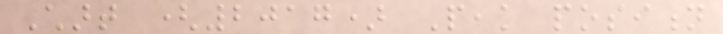Chart (2017) Peak position
